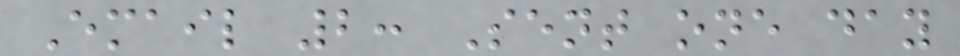Email 2: Sent one day
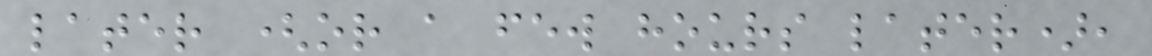later (or a few hours later),
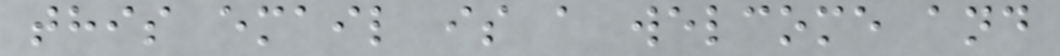this email is a welcome and
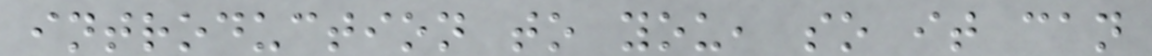introduction to you, so it can
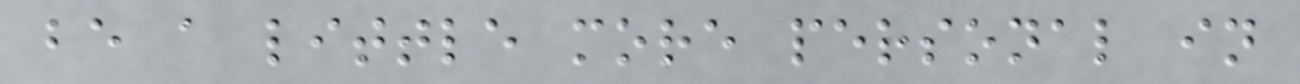be a little more personal in
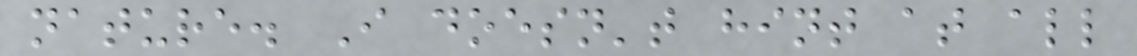nature. I doesn't hint at all
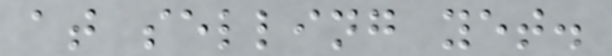at selling yet.
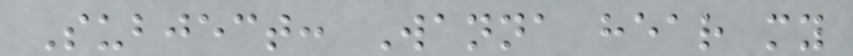Subject: Wanna hear my
